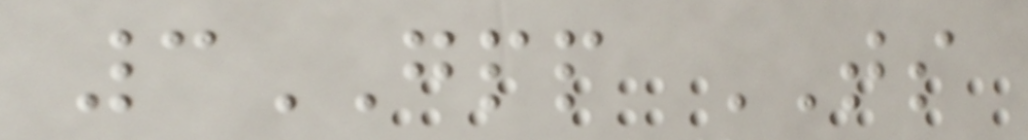3GPP TS
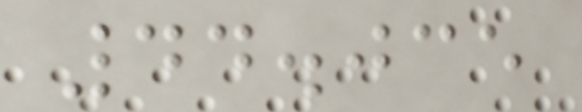44.035
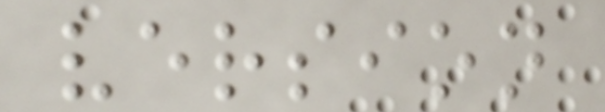version
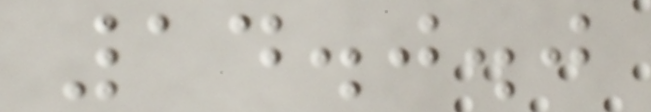14.0.0
